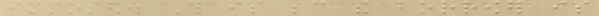imposed. This is because the borrower is
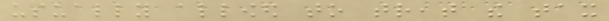usually allowed to treat the tax
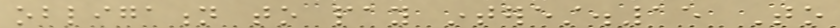obligation to pay interest.15 To
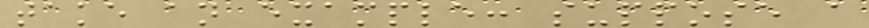take an example: suppose a
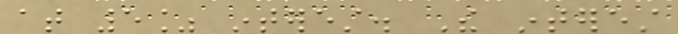at 5% interest. The interest
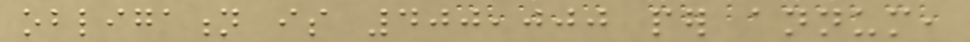obligation is 400,000 per annum,
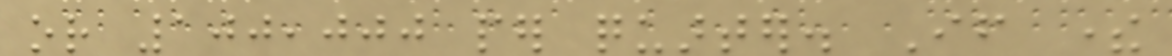or 100,000 per quarter. If there
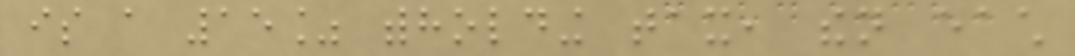is a 15% withholding tax, then each
